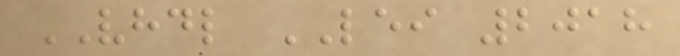VHDL LEI 2018
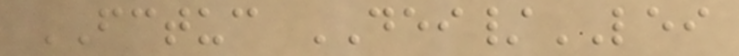FCTUC DEI/LEI
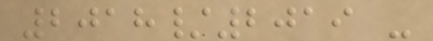2018/2019 -
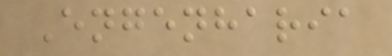Engenharia
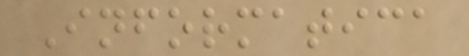Informatica
